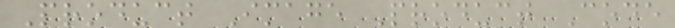Product Image Product Code
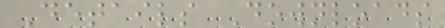Details Downloads
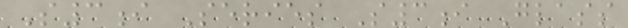S3i Series S3i Glass
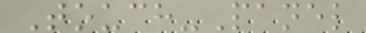Touch-Panel
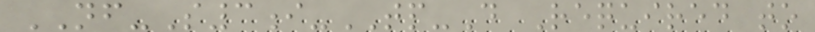NF-S3i-TP-D Required to
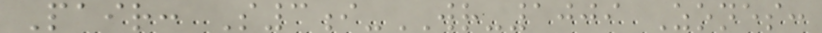Pair: S3i-WR-1009 Zones:
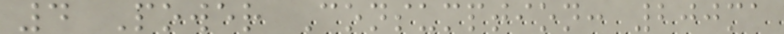4 Power Consumption: 200ma
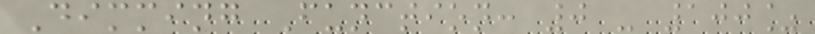Dimming Function: 0 - 100%
